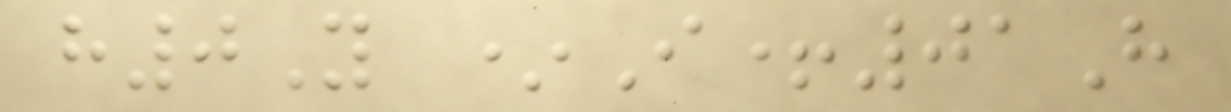h0Y *I+01H
